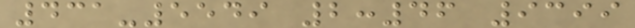431-5549 2:46 9399
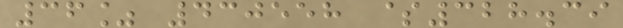36% 430558 $328.39
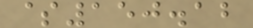$150.12
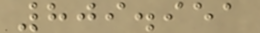809.951
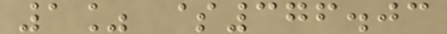1% $376.03
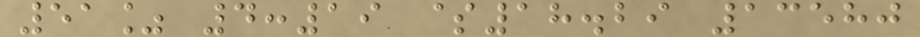51% 4:19 $18.29 13580
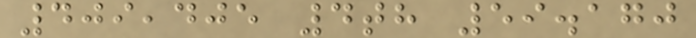409,405 4th 59.170
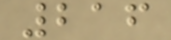216
